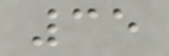35
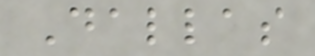Dallas
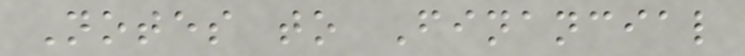Notes to Financial
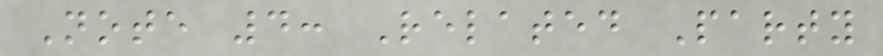Note 4: Related Party
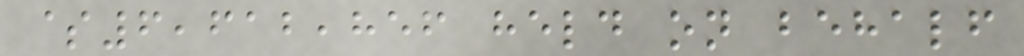$6,612,856 held on behalf
